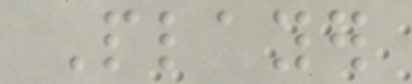Player
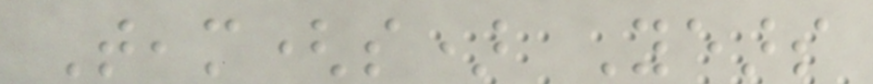Team(s) Years
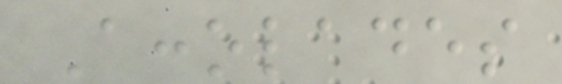Accolades
